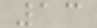13
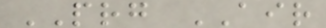PRG AIR
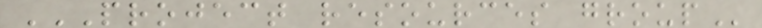PROJECT RESOURCES GROUP
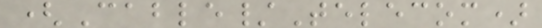(Cable/Telecom)
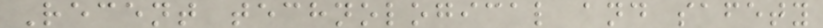Recent technological and safety
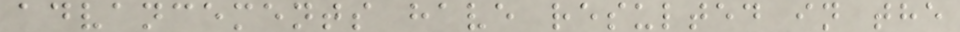advancements have resulted in the
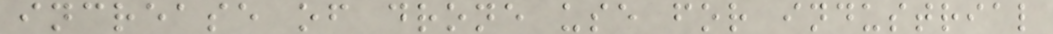increase of drone use for industrial
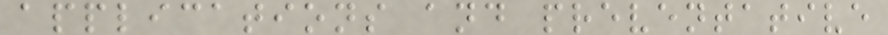applications and preventative
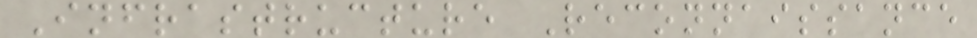Infrastructure Reconnaissance
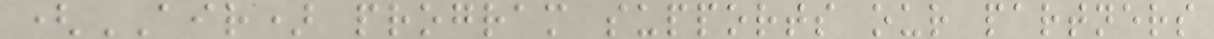(AIR) program supports our partners
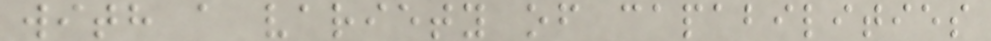with a variety of capabilities
